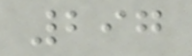297
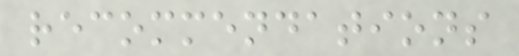recommendations
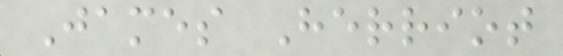James Herriot
